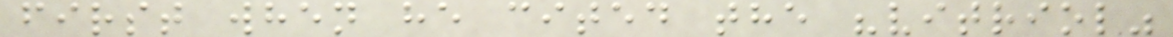first when he cited the "vitriol"
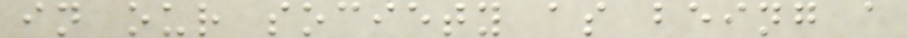in our society as being a
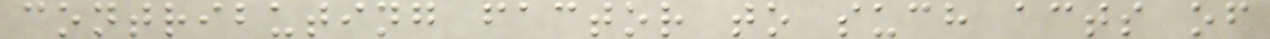contributing factor to such acts of
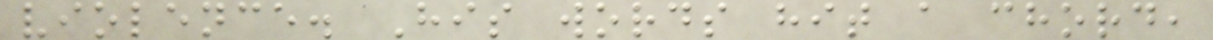violence. His words hit a chord,
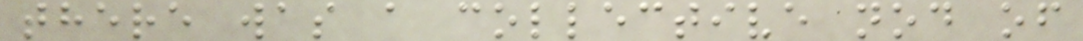there was a collective nod of
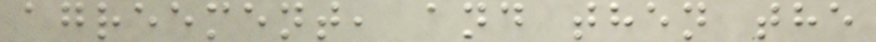agreement, and then the
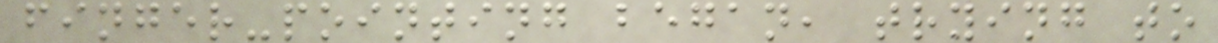finger-pointing began, trying to
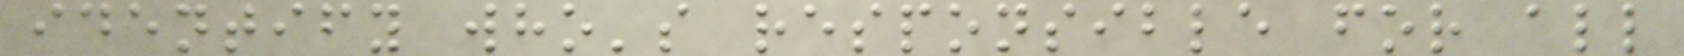identify who's responsible for all
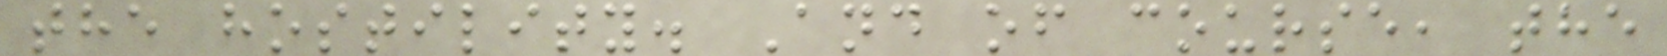the hostility. And of course, the
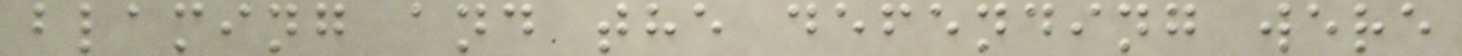blaming and the defending were
